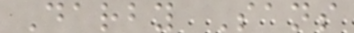Darby Sans
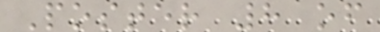Poster 8 of
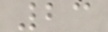23
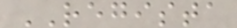REGISTA
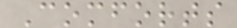Comforts
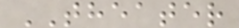THEATER
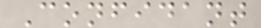Confidant
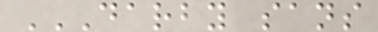DARBY SANS
